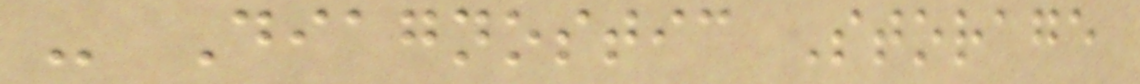- Diagnostic Storage
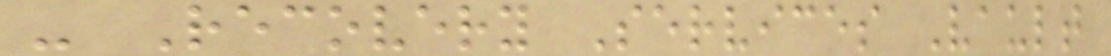- Recovery Services Vault
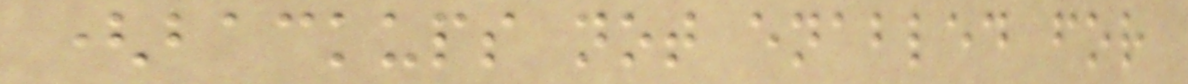(backups not enabled for
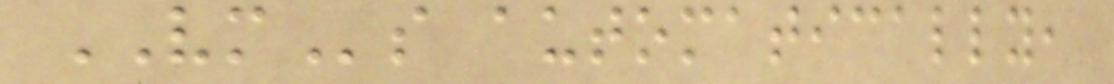VMs automatically,
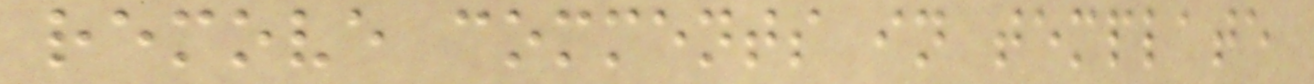remove comments in template
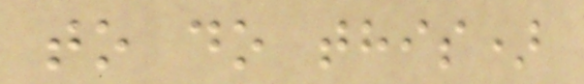to do this)
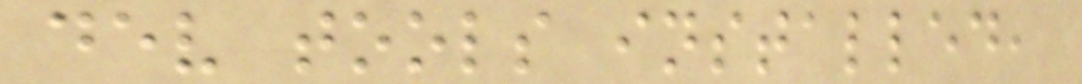dev tools installed,
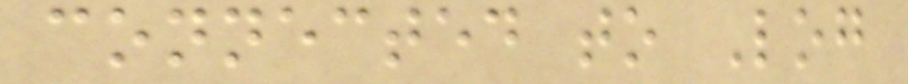connected to Log
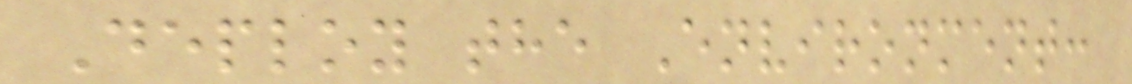Deploy the Environment:
